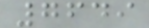7649
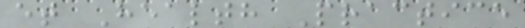et Health Practice
